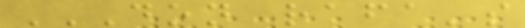DON RAFA'S
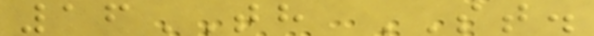16TH ST.
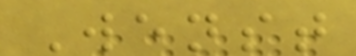Wenst
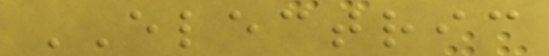ELECTRIC
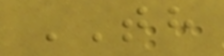TH
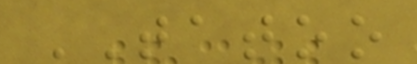TATOO
